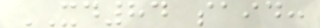XD84 said:
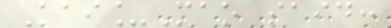Kai_Mao said:
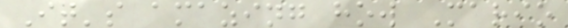It's amazing how Mario
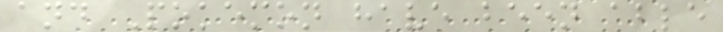and Pokemon have been able
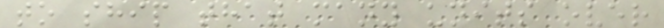to ship that many units over
